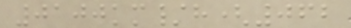0100km/h(062
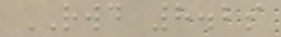RWD 8.2s
